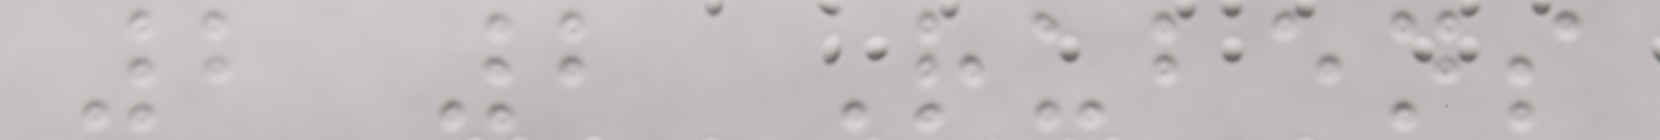2 2 Rubens
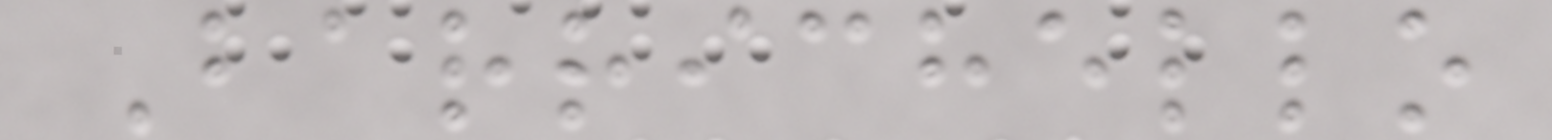Barrichello
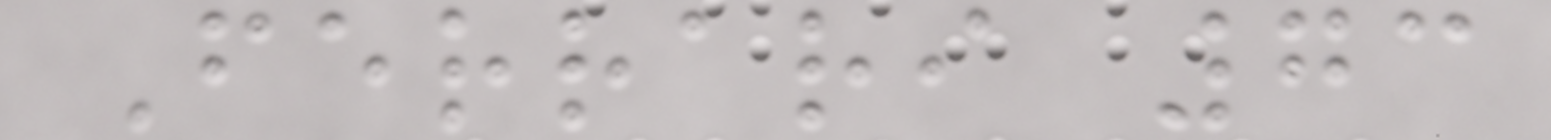Ferrari 73
